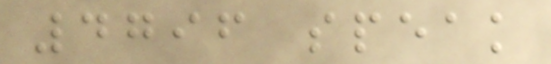4796 speak
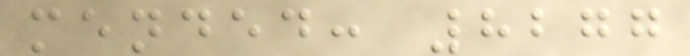mended: 8277
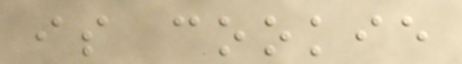is cookie
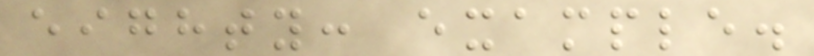eighty: example.
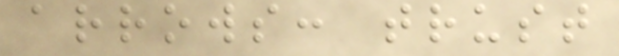arrows: trust
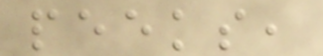peeks,
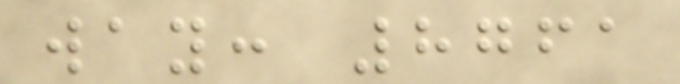way: 8761
